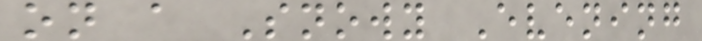on a Snowy Evening
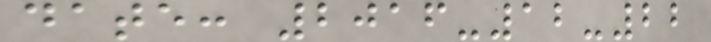date: 2016-12-22
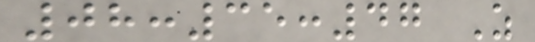08:35:47 Z
